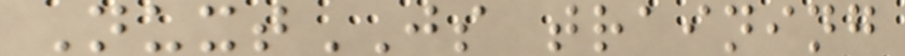NuxtJS training
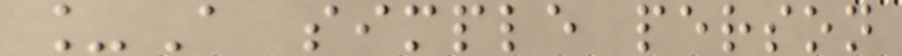_A simple person
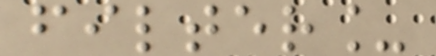filter_
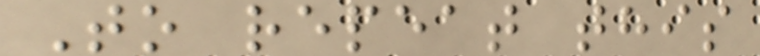To repeat this
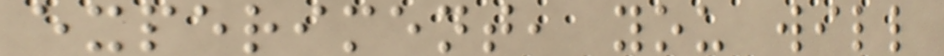experiment, you will
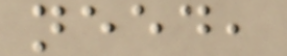need,
